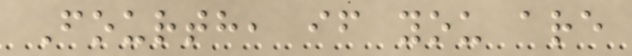Fourth, if you are
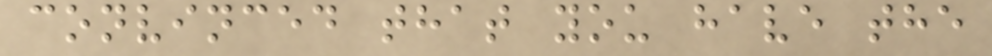convinced that you have the
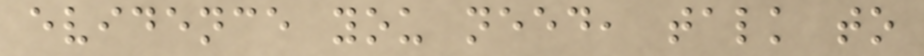evidence you need, talk to
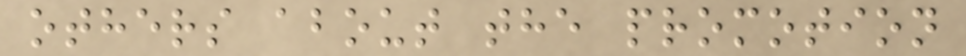others about the promotion
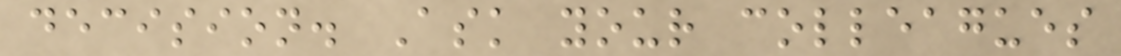decision. Ask your colleagues
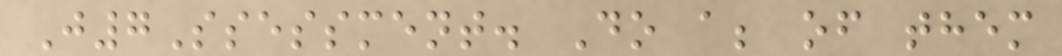J7Ssessment. Do a; of them
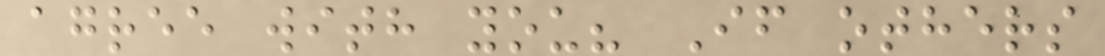agree with you? If others
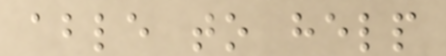able to help
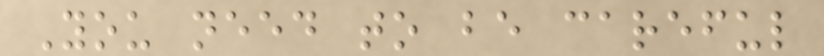You need to be careful
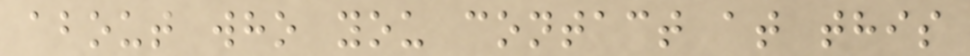about who you contact at this
